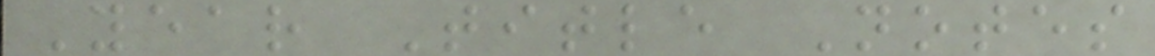Year Title Notes
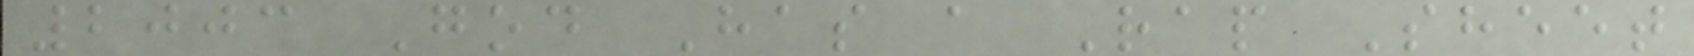2003 God Has a Rap Sheet
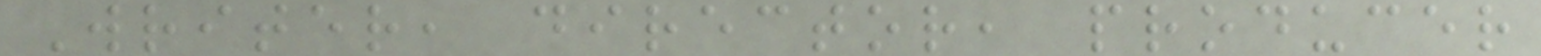Writer, director, producer
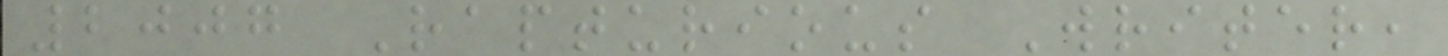2007 Rapturious Writer,
